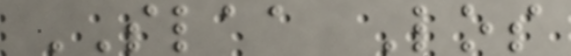SLAA Los
